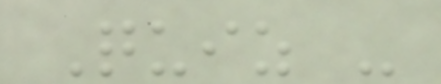Quiz -
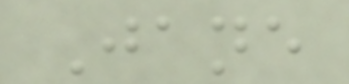Jane
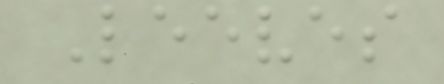Leeves
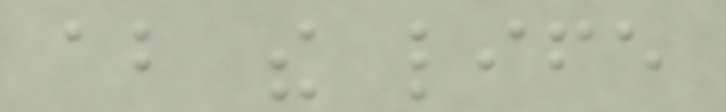about the life
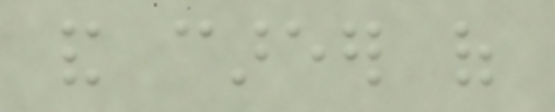and career of
